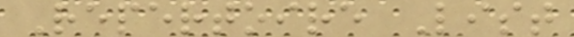Repertoire List
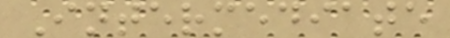Intermediate
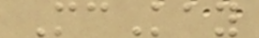McKay
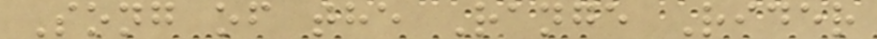Song of the Range Rider
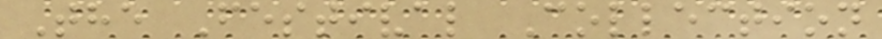The Festival Collection
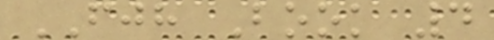FJH Book 4
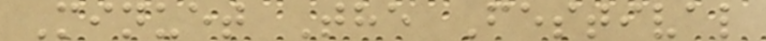Minuet The Festival
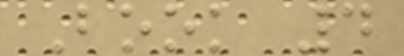Book 4
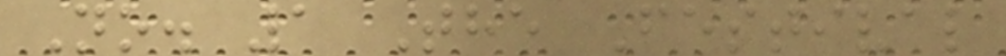No. 1 The Festival
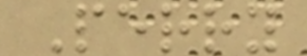Perry
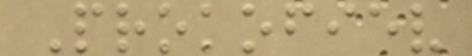Prokofiev
